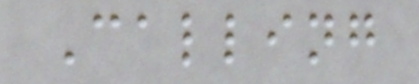Calling
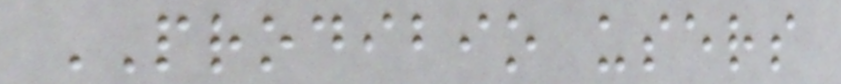PRODIBIO users
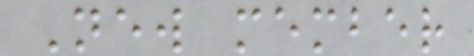New member
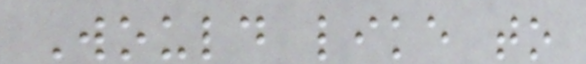Would like to
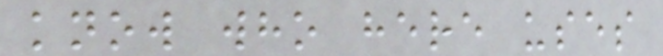know who here uses
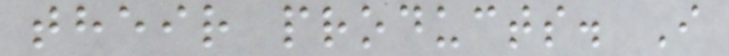their products. I
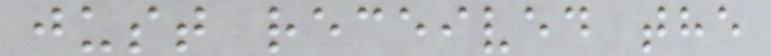just received the
